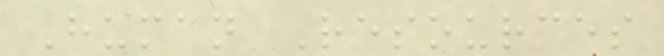Human Resources
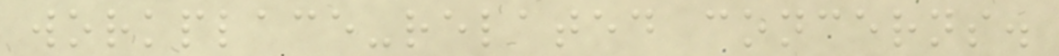workplace-related concerns.
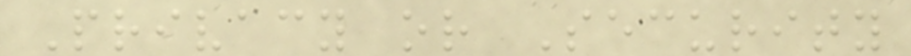Privacy or Security
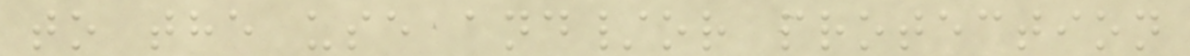to the use and/or protection
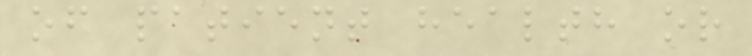of patient health or
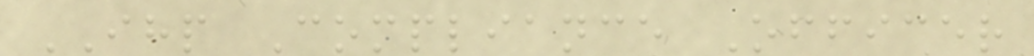IHP Compliance Officer
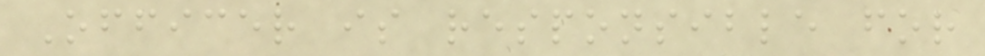Officer is responsible for
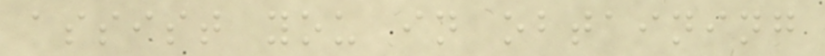assist you in obtaining
